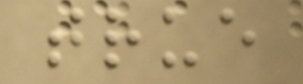true
